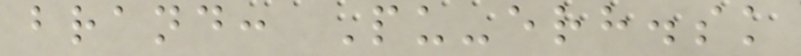brand: Pu-erh.sk
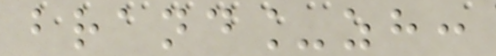brand_zh:
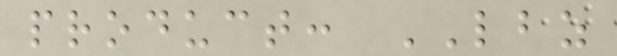product: LBZ
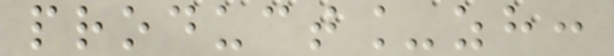product_zh:
